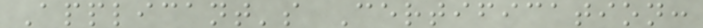Applicant's Certification:
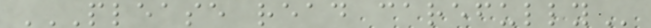PLEASE READ CAREFULLY
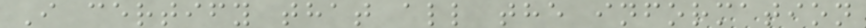I certify that all the information
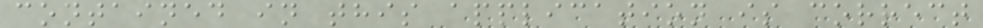contained in this application is correct
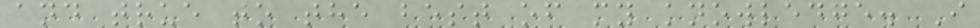and true to the best of my knowledge. I
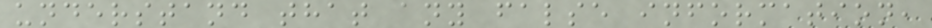understand that any false information,
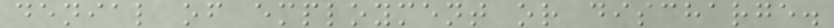denial of employment or discharge.
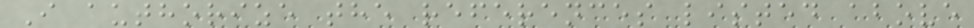I authorize the references listed above
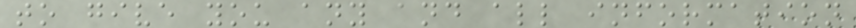to give you any and all information
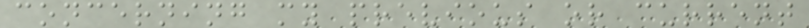concerning my previous or current
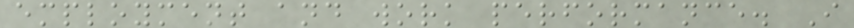employment and work performance. I
